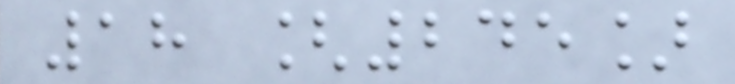18 [245]
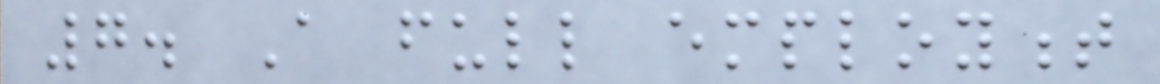7. A full employment
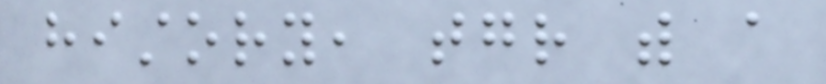history, together with a
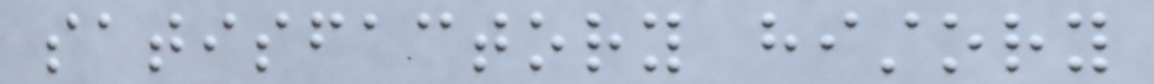satisfactory history
